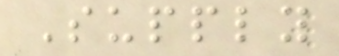Supply
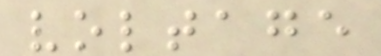voltage
